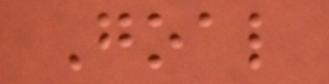Goal
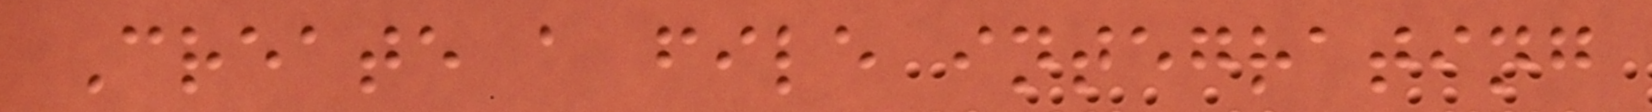Create a file integrating
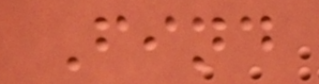Find
